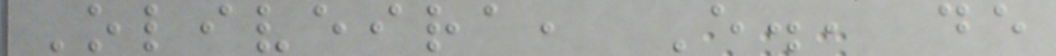Oliveira, E., de
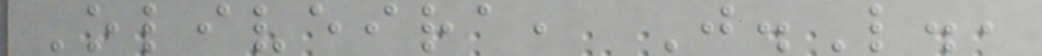Oliveira, J.L.,
